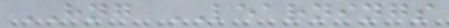HNG LEARNINGS
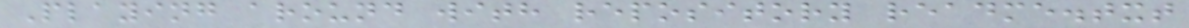Playing around with repository readme.txt
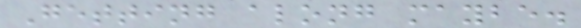Getting along maybe.
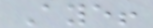Aye!
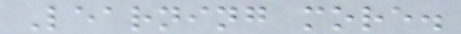Learning more.
